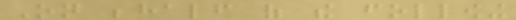On behalf of the following
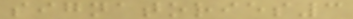signatories3
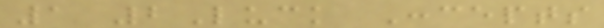1 2Luck Concepts
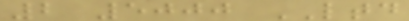2 5000 LTD
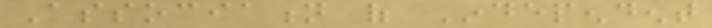Association of Independent
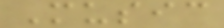Music
